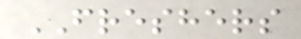FRESHERS
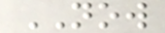NOW
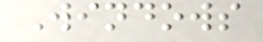Windows
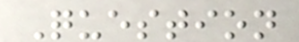Question
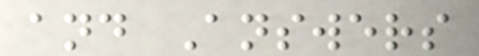and Answers
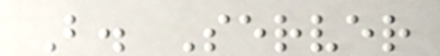B. Server
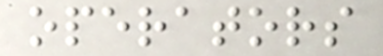operators
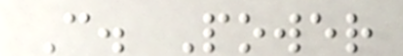C. Power
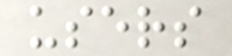users
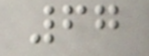67
